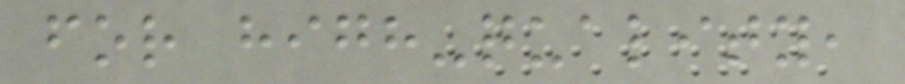for high-quality,
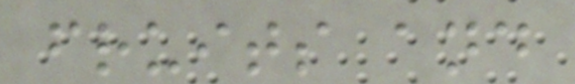fruits and
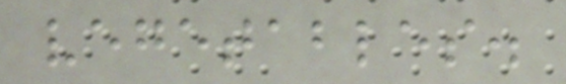vegetables.
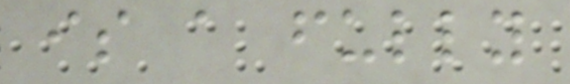is a fully
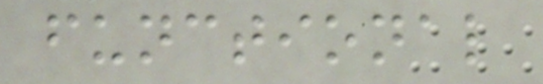functional
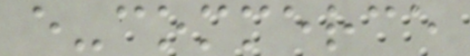e-commerce
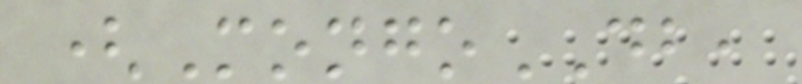(MongoDB,
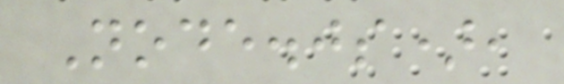Node.js),
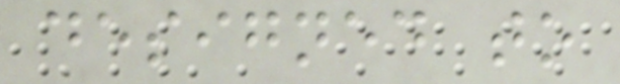designed to
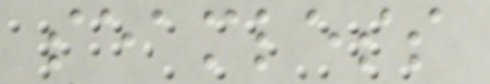seamless
